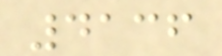4136
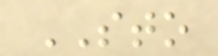STO
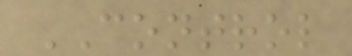CONTROL
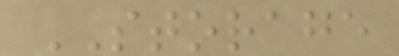STORAGE
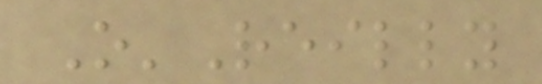O'Reilly
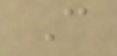C
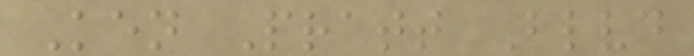Ken Pratt Blvd
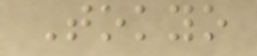Tokyo
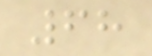68
